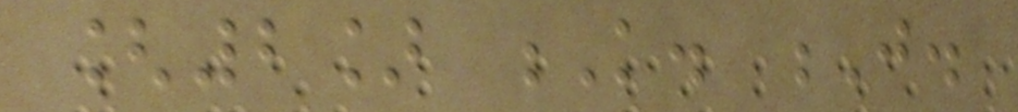[2] K. J.
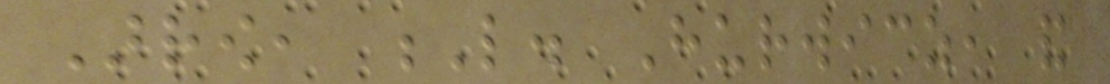Arrow, L. Hurwicz, and
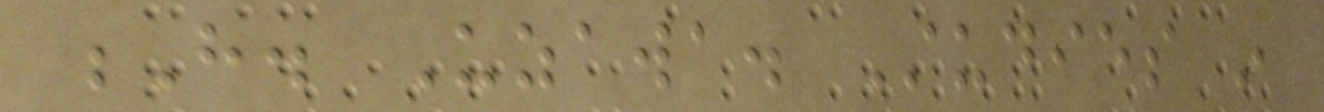H. Uzawa. Studies in
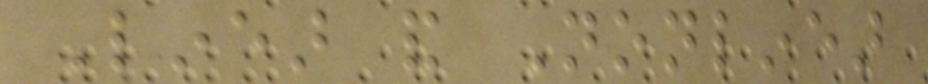Linear and Nonlinear
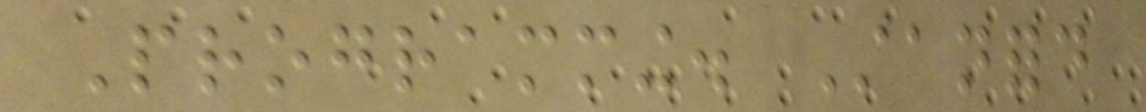Programming. Stanford
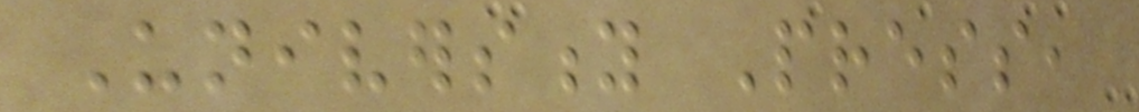University Press,
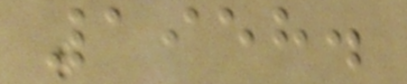1958.
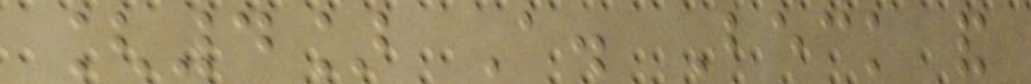[4] A. Beck and
